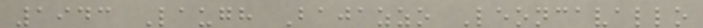1943 Laugh Bajazzo Leoncavallo
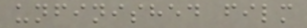unfinished film
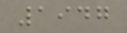1947
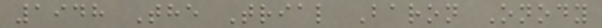1948 The Trial Baron Onody
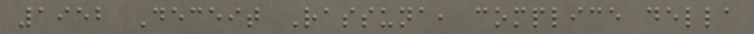1952 Deceit Rassuna, complice della
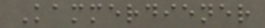Kammerdiener
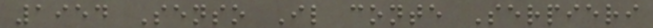1954 Senso Il conte Serpieri
